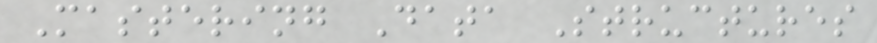Mastering Data Structures
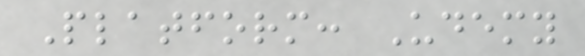Platform: Udemy
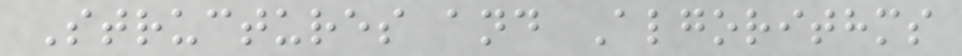Structures and Algorithms
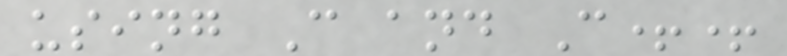using C and C++
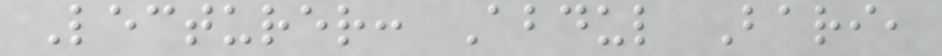Lecturer: Abdul Bari,
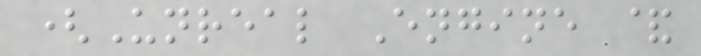(Unreal Engine &
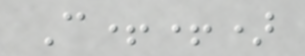C++)
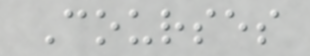Courses
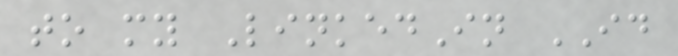to my LinkedIn ID
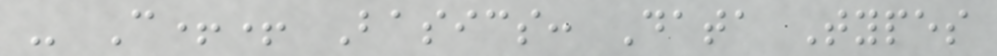- C++ Basics: Data Types
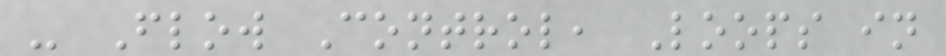- Flow Control, Loops in
